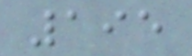195
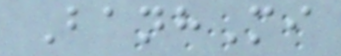BanhMi
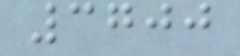3700
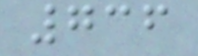736
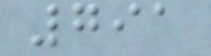791
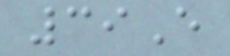39E
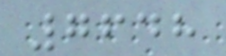7648
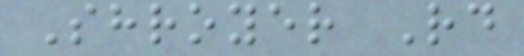Shroyer Rd
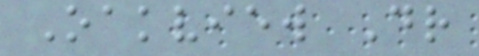Oakview Dr
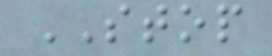STOP
